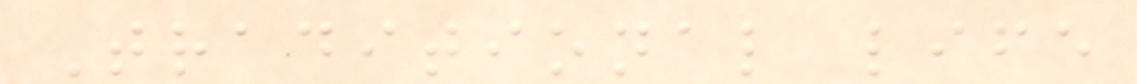Traditional life
